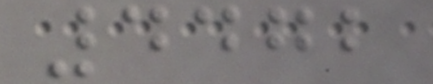4472
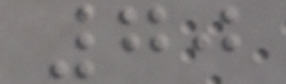70
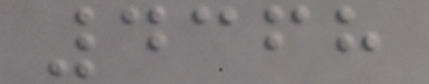4368
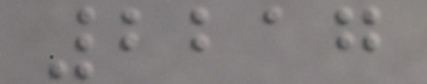2217
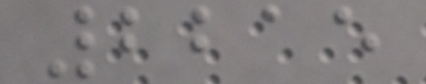2215
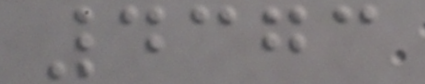4373
